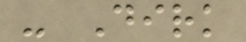- Dirk
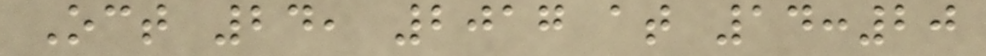Oct 24, 2017 at 14:20
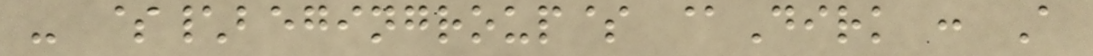- $\begingroup$ @Dirk : A
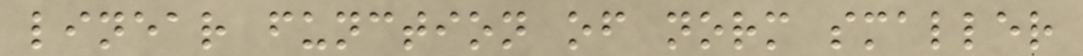linear function of norm smaller
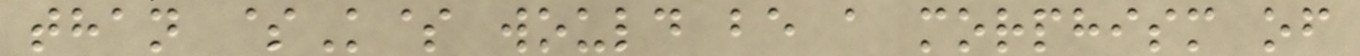than $K$ would be a morphism of
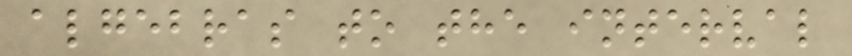algebras to the interval
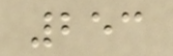253
